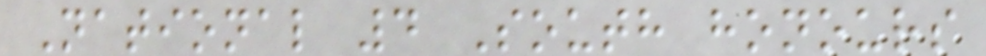National 4 South honours
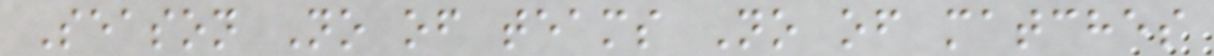Season No of teams No of matches
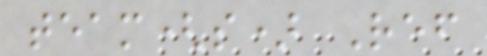team(s) Ref
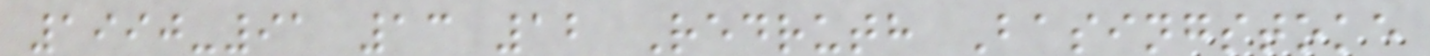1990-91 13 12 Redruth Basingstoke
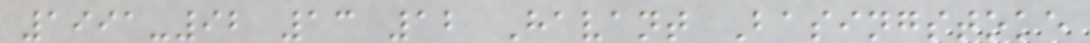1991-92 13 12 Havant Basingstoke
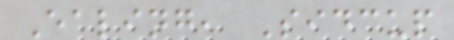Ealing, Sidcup
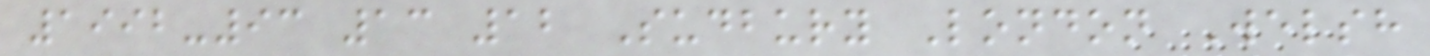1992-93 13 12 Sudbury London Welsh
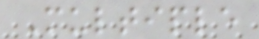Multiple
